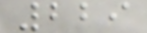229
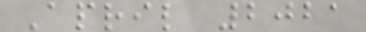April 2021
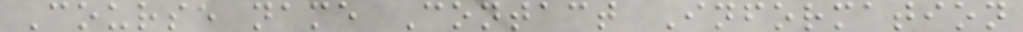Course name Contact Information
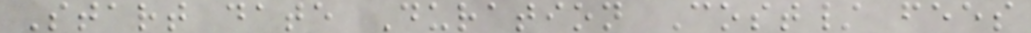Start date Duration Cost/ fees
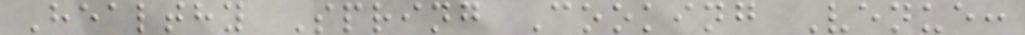Healthy Spring Cooking Venue:
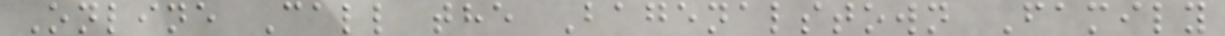Online Call the Bagenalstown Family
